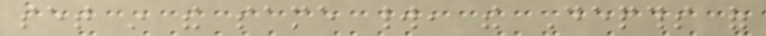set in the same world, the Depths of
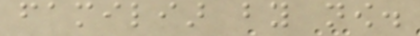familiar by now.
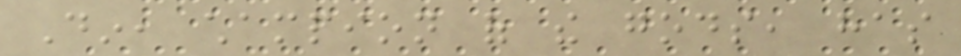Din, champion of the gods, has
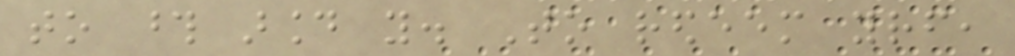to those around you. To redeem yourself,
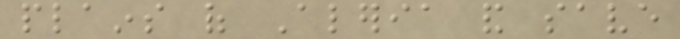plains of Aleria and save
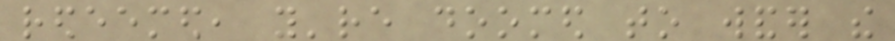redeemed, you're doomed to wander the
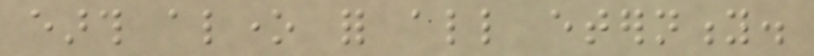earth alone for all eternity.
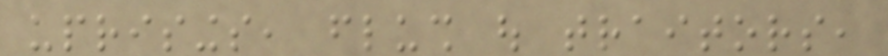uprisings, flush out traitors,
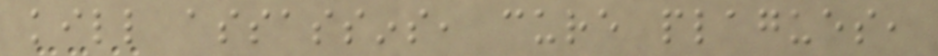kill assassins, cure plagues,
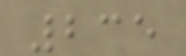235
